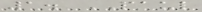1. PAUL
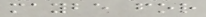maybe for
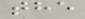the
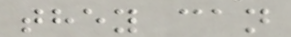they can
